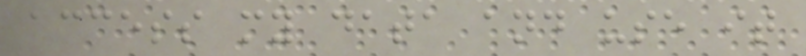access my data and use it
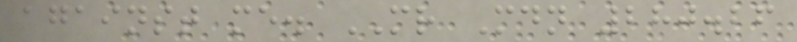against me. MR Mdn 280.26
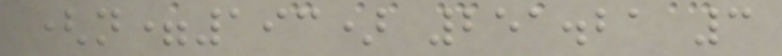(n=193) 251.21 3
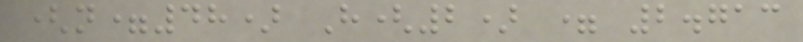(n=48) H(2) = 2.713
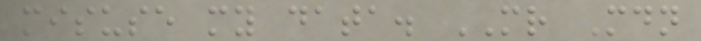misuse my data. MR Mdn
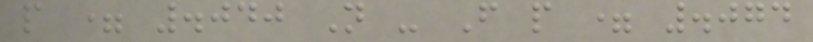p = .040 N - F p = .074
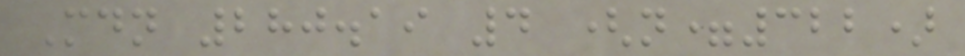Mdn 280.19 4 (n=322)
